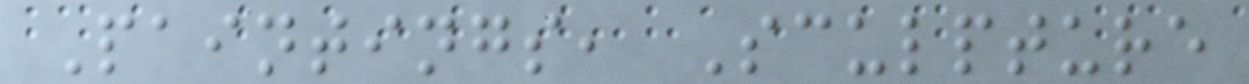Paintings, Sculpture
